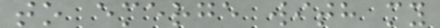to emerge with my
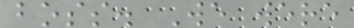boss. We were
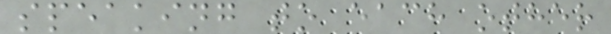speaking to each other
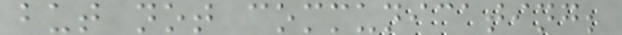but not communicating;
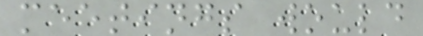meetings would
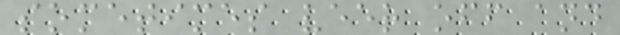sometimes veer off and
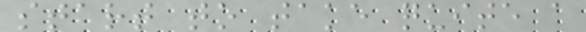start to take quite a
